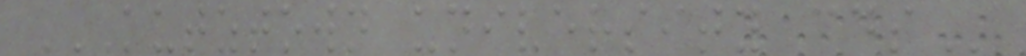KUTZTOWN UNIVERSITY CDS
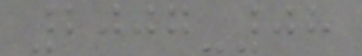2007-08
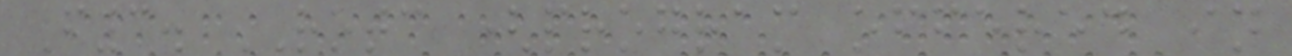F3. ROTC (program offered in
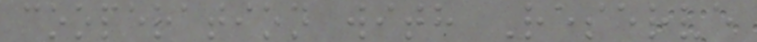cooperation with Reserve
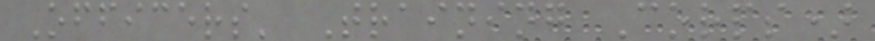Officers' Training Corps)
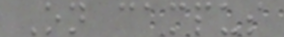On campus
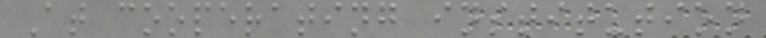At cooperating institution
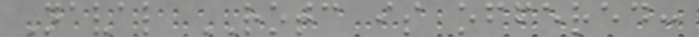Naval ROTC is offered:
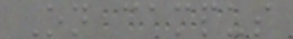On campus
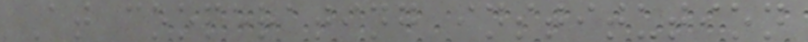At cooperating institution
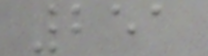251
